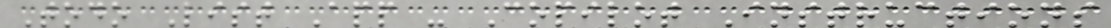Todo List App - Copilot Instructions
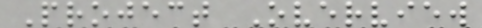Project Overview
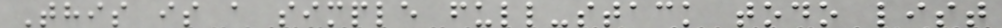This is a simple full-stack todo list
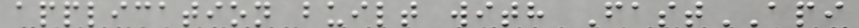application built with FastAPI
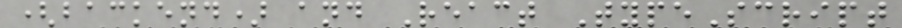(backend) and React TypeScript
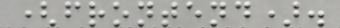(frontend).
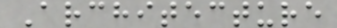Architecture
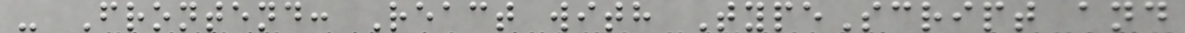- Frontend: React with TypeScript and
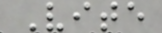Vite
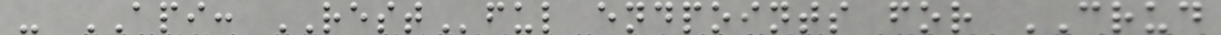- API: RESTful endpoints for CRUD
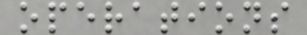operations
